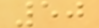50
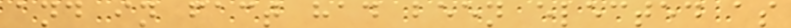and in fact had been elected as
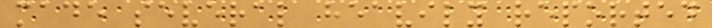made several heavily reported
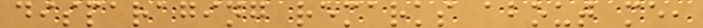disparaging remarks about me,
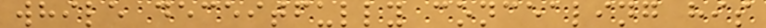while deceitfully concealing his
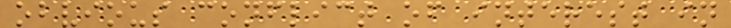obvious conflict of interest in
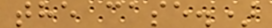the case.)
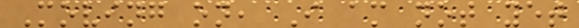Moving on, I am not yet
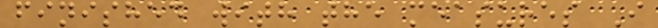finished with the measures I
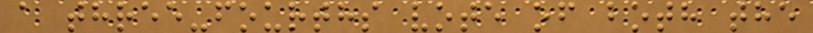a three-fourths vote of both the
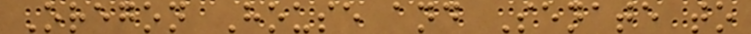Oregon House and Senate to
